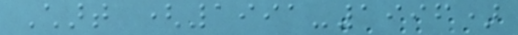Chart (1991-1996)
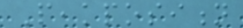Peakposition
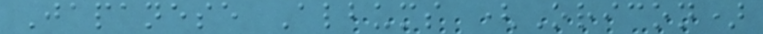Japanese Albums (Oricon)
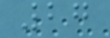27
